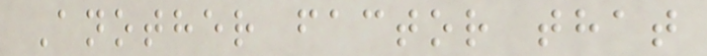Another factor that
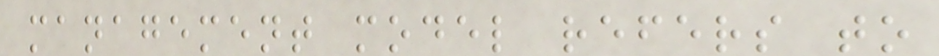management model refers to
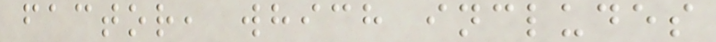factor, which includes
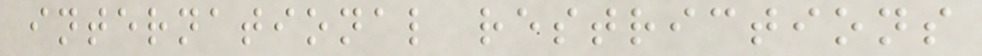international restrictions
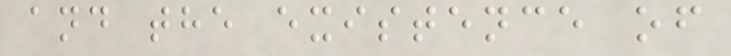and the existence of
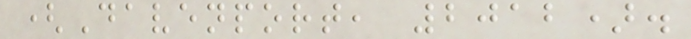(Davenport, 2012).
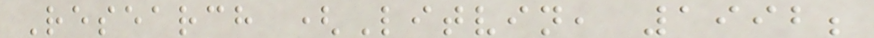Research (Litvin, 1992;
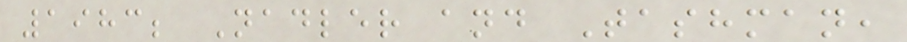1983; Nadler and Tashman,
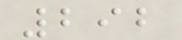292
